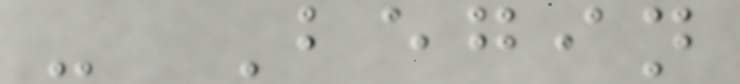- Begin
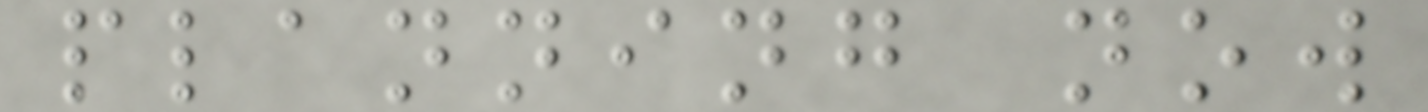planning now
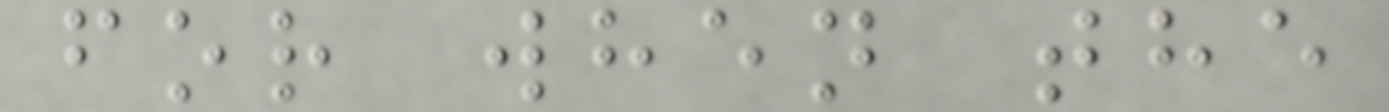for when the
